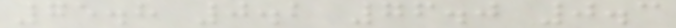75.8 0.2 76.0 0.3
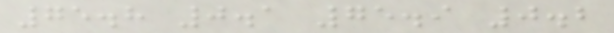75.8 0.1 75.9 0.2
